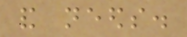and needs.
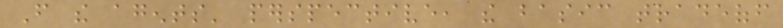From the agents' perspective, the basic tradeoff
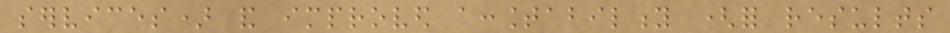services) and improved accountability (for results
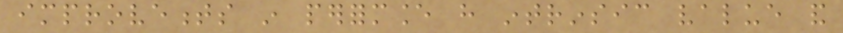improvements in performance have intrinsic value and
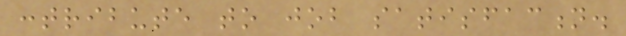contribute to job satisfaction.
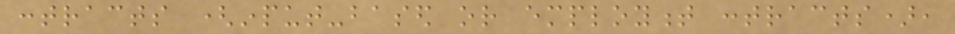contracts (input-based or employment contracts),
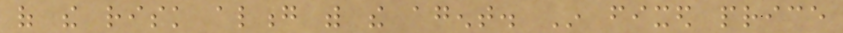of the risk along with the agent. In fixed price
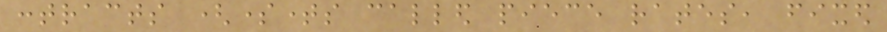contracts (sometimes called piece rates, fixed
